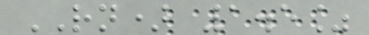RN) 1.5%
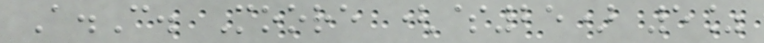A.C. Moore ($25) 5%
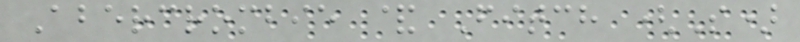Abercrombie & Fitch (S)
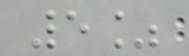5%
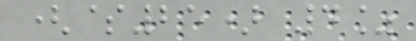($25) 4%
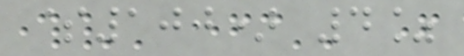$100) 4%
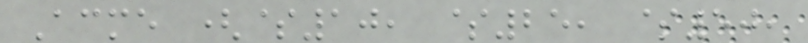Acme ($10, $25, $50,
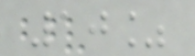10%
